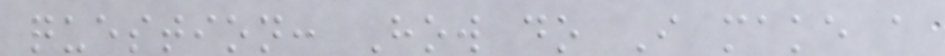question: How do I make a
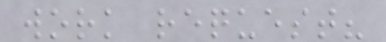work request?
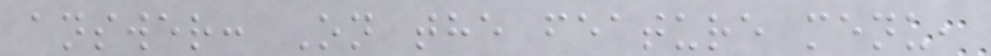answer: On the feature menu,
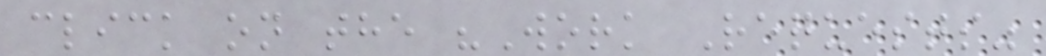click on the "Work Requests"
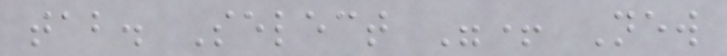tab. Select "+ New
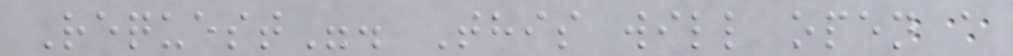Request". This will open a
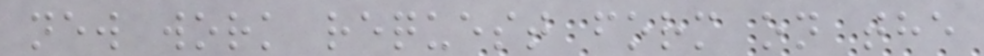new work request form on the
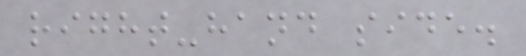right-hand side.
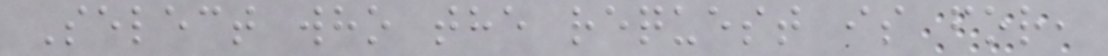Select who the request is for,
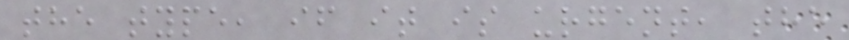the type, if it is urgent, the
